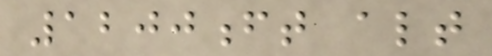1200ft alt
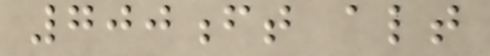700ft alt
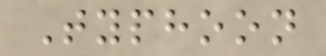Typhoon
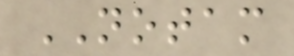NOTAM
